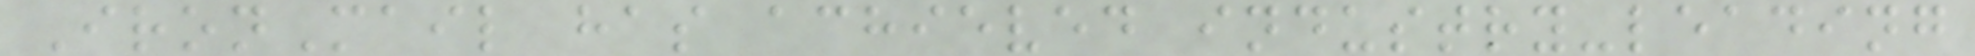IronMail has achieved industry-leading
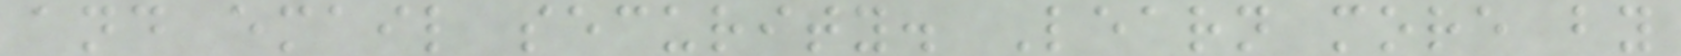and email security. Learn more by
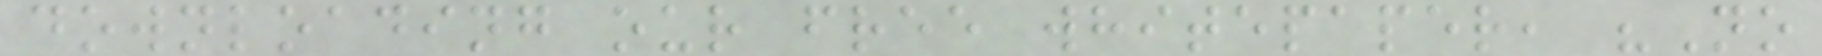downloading our free whitepaper, "No
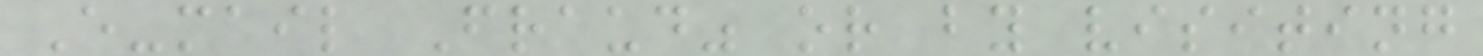E-mail Fraud" or by visiting
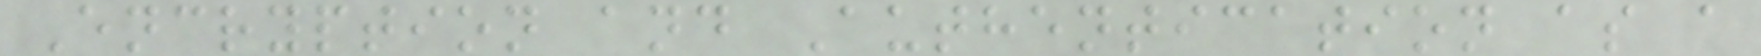Encryption and Authentication as a
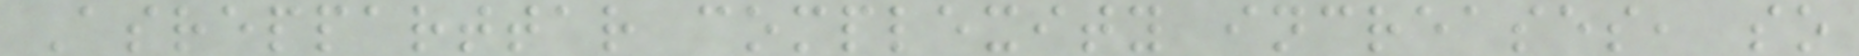Asrepparttar complexity increases, so
